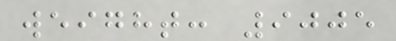weight: 9005
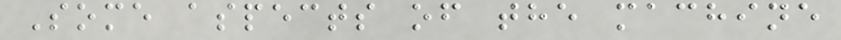Some aspects of the machine
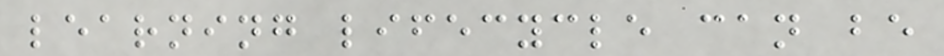learning lifecycle can be
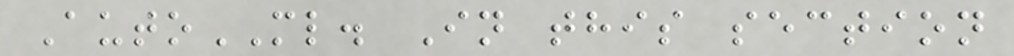AutoML. In this section
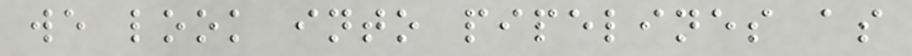we look into pipelines as
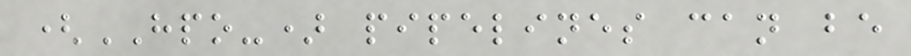(HPO-) pipelines can be
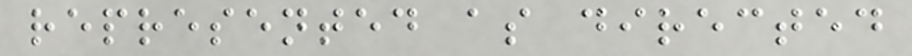represented as directed
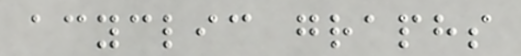acyclic graphs
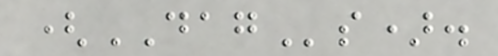(DAGs).
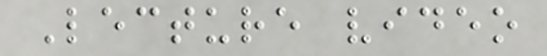Lecture video
